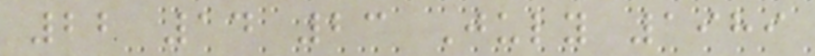22 14 23 July 1989
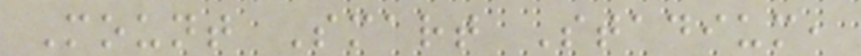Mount Smart Stadium,
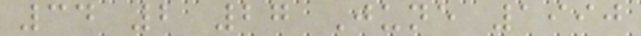34 2 27 June 1990
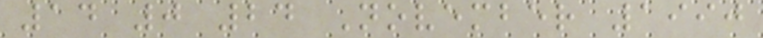14 0 24 November 1990
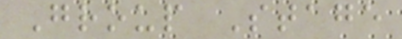Group Stage
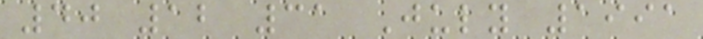40 12 31 July 1991
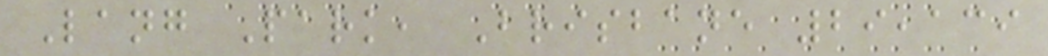Lang Park, Brisbane 29,139
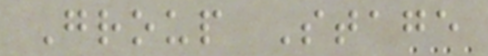Group Stage
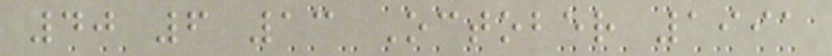40 6 13 October 1991
